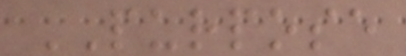PURPOSE
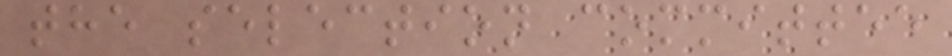the selection committee
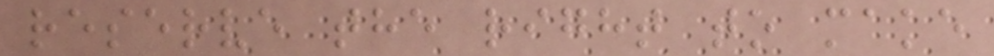reserve the right to make
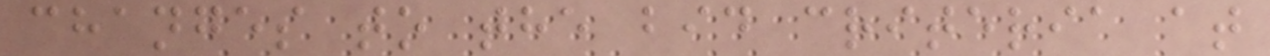changes to the bid criteria at
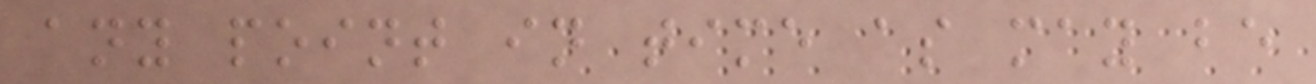any point in time as may be
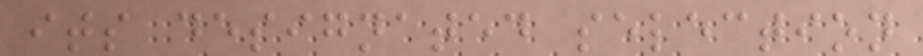its designated selection
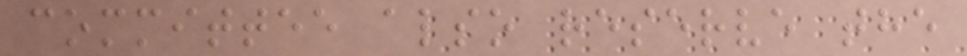committee also reserve the
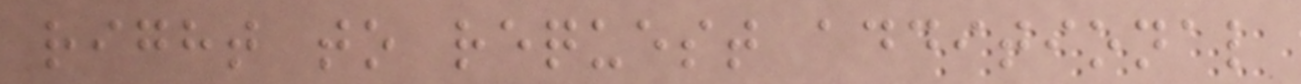right to request additional
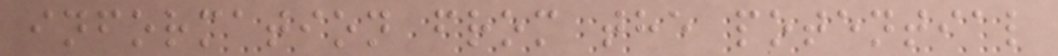information from the potential
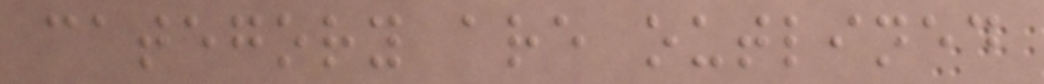category are outlined
